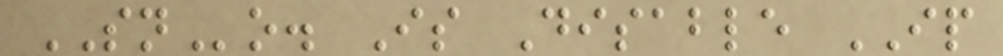SNo. Is Disable IP
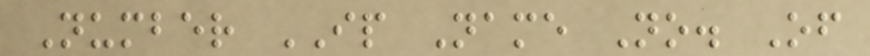Number IP Name No. Of
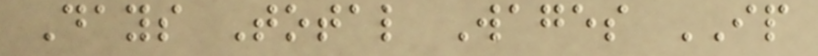Days Total Wages IP
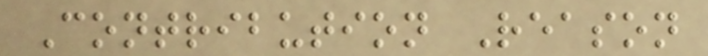Contribution Reason
